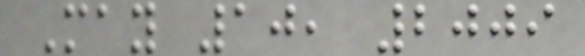May 10, 2009
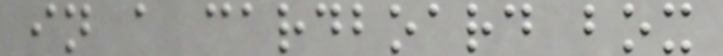in a cardboard box
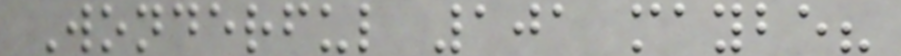Wonderful 101 maybe?
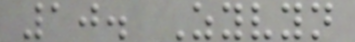10. Zyvyn
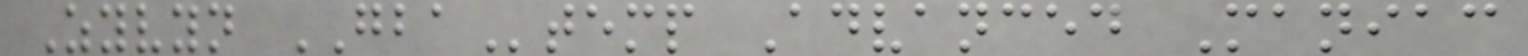Zyvyn GBAtemp Advanced Maniac
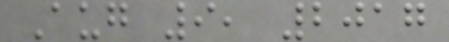Aug 9, 2017
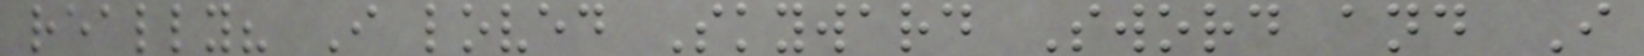really? I loved Skyward Sword and I
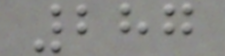287
